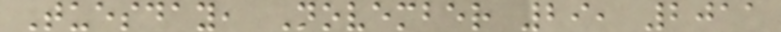Tuesday, November 29, 2011
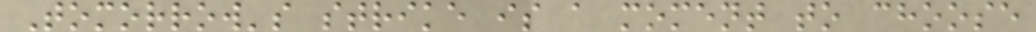Tomorrow's strike is a moment to choose
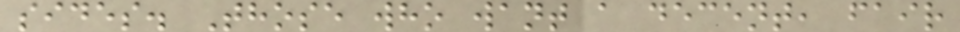sides. Those who want a decent, fair
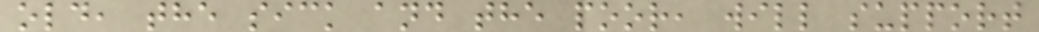old, the sick and the poor, will support
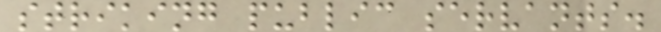striking public servants.
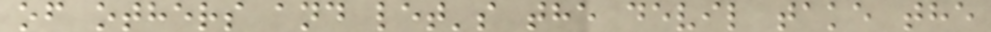of others and let's the devil take the
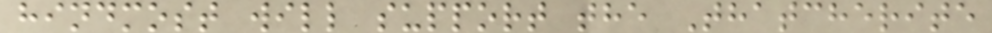hindmost will support the Thatcherite
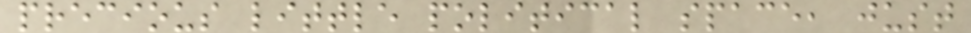precious little political space, just
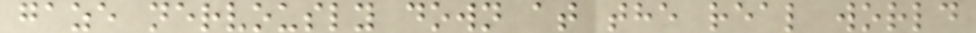gaze nervously down at the real world
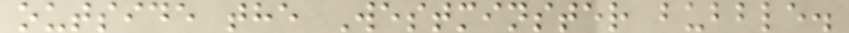outside the Westminster bubble.
